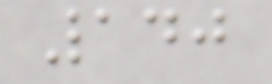140
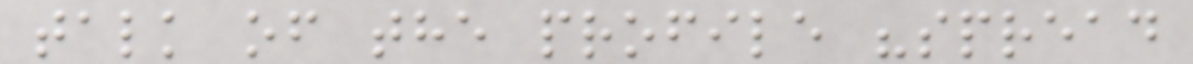talk of the profile "spread
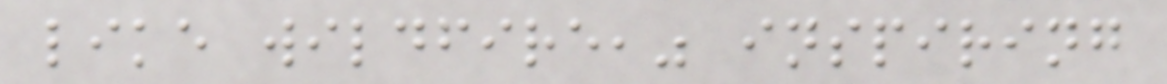like wildfire," inspiring
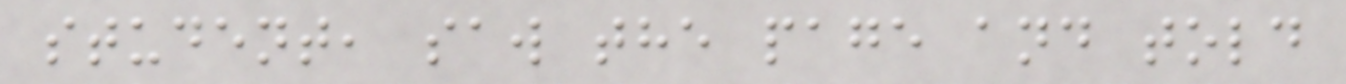student, saw the page and told
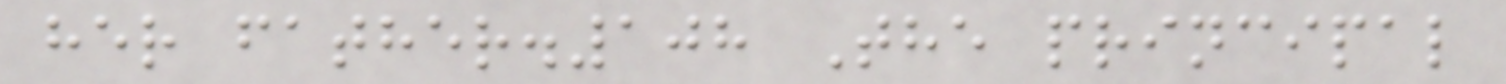her father.108 The principal
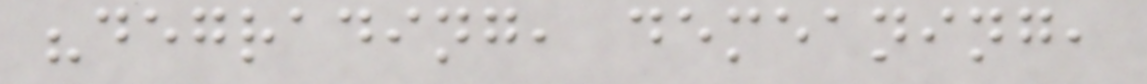"degrading, demeaning,
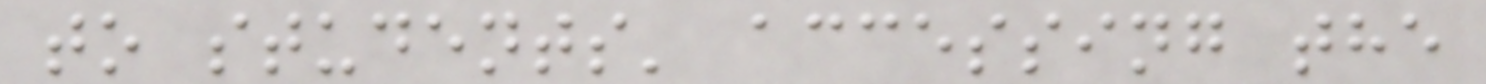to students' accessing the
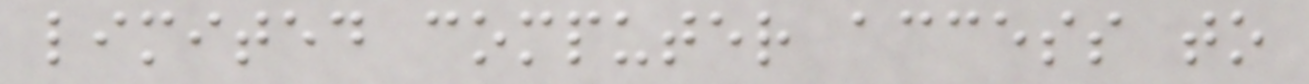limited computer access to
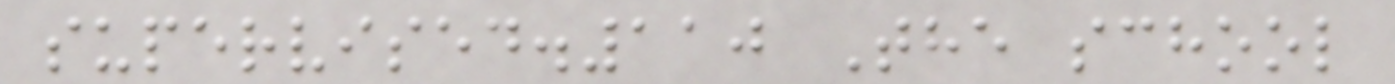supervised.110 The school
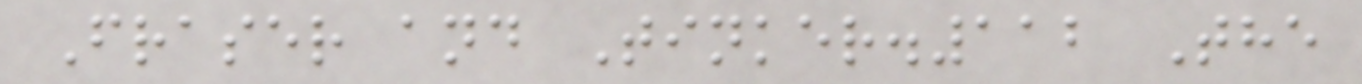Fraser and Tinker.112 The
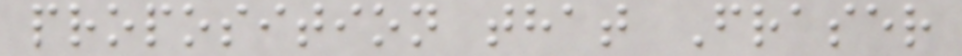proposition that Fraser
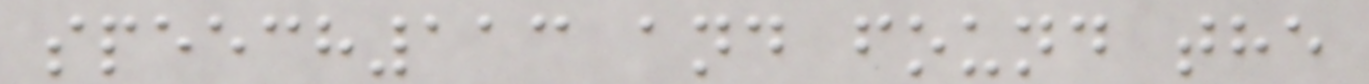speech113 and found the
